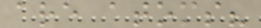are atoms?
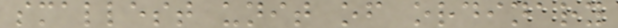smallest unit of ordinary
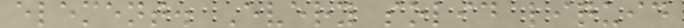element. Every solid liquid
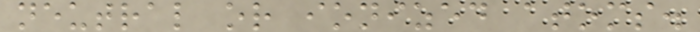neutral or ionized atoms.
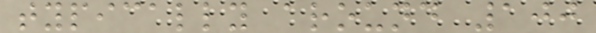typically around 100
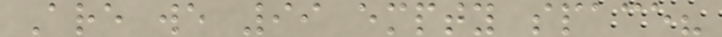Are we 99 empty space?
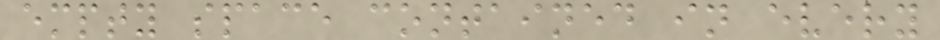empty space contained in every
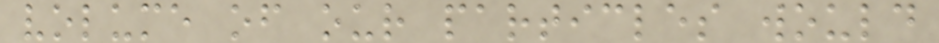volume of our particles would
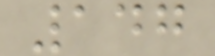147
